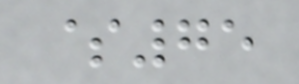$75
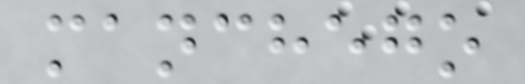manchego
